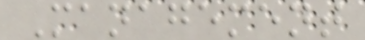Management
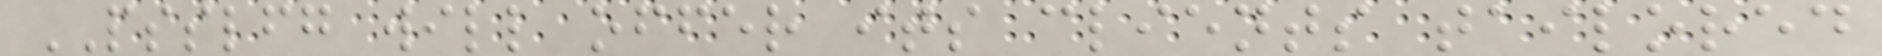PSSLFG will offer its clients tailored
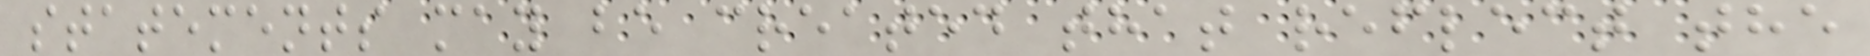statements may be created that reflect the
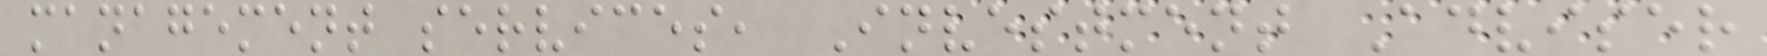management services, Investment Adviser
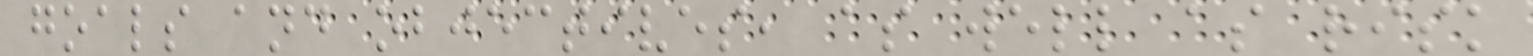goals and objectives, as well as risk
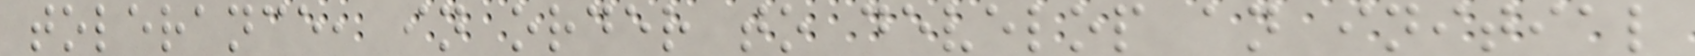tolerance, in order to develop an initial
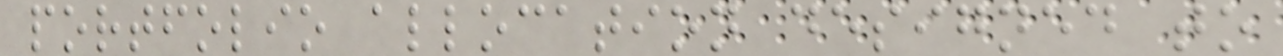portfolio allocation designed to
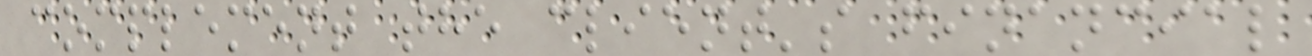complement the client's financial
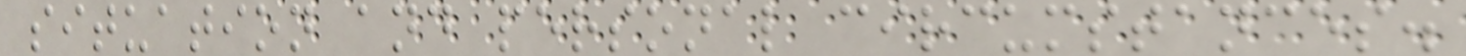situation and personal circumstances.
